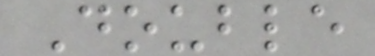Double
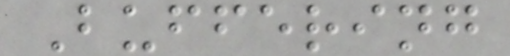Buffering
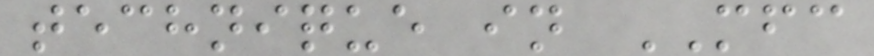technique in MFC
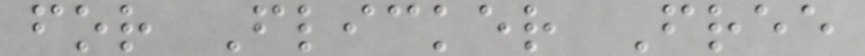for Flicker Free
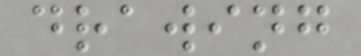drawing
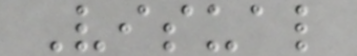Visual
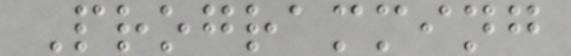Programming
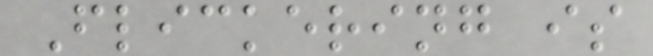Flickering is
